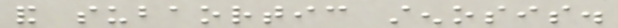and subaortic stenosis.
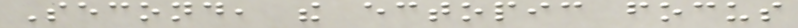Second, the ectopic focus
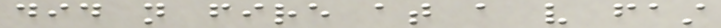did not fire at a very fast
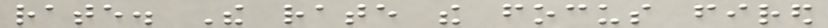rate. The rate the focus fired
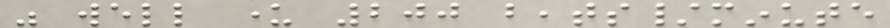was well under 200 beats/minute
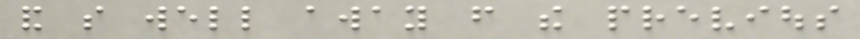and so well away from the previous
